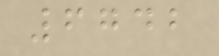6742
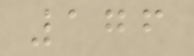176
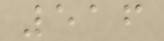516
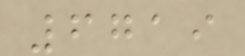6719
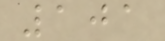101
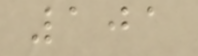101
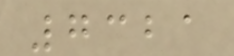7321
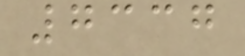7337
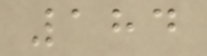184
